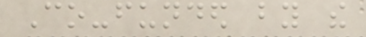Co-funded by the
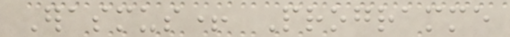Erasmus+ Programme
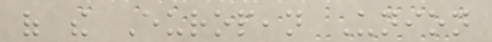of the European Union
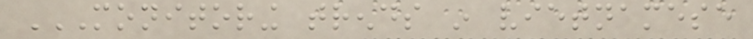MONITORING TRENDS IN VIETNAMESE
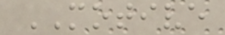MOTIVE
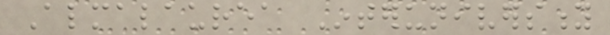Almalaurea Interuniversity
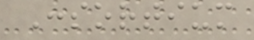Consortium
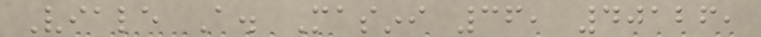Viale A. Masini 36, 40126,
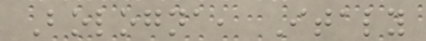Bologna, Italy
